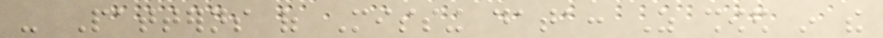- Patterns of Missing data: As showed in the
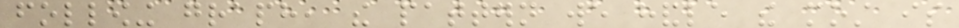following graph, the pattern we handle the most is
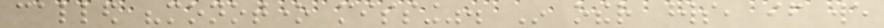called "monotone missing". In other words, if we
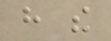have the
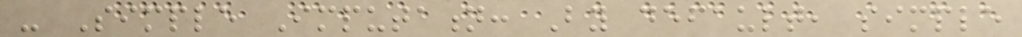- Simple Imputation: By default, simple
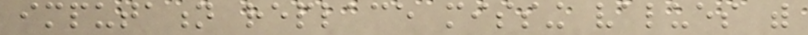imputation replace missing values with
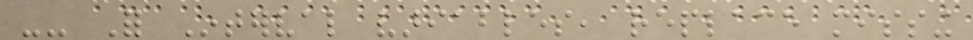-- For Interval variables, replace missing
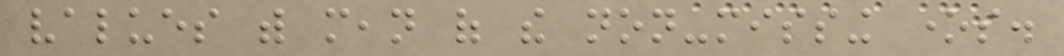values with mean of the non-missing ones.
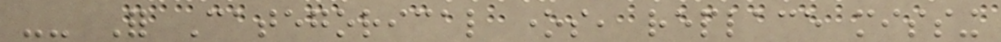-- For Categorical ones, replace missing
